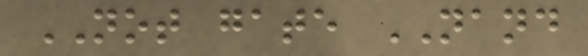NOT gate NAND
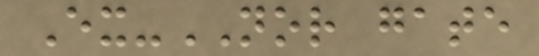Ex-NOR gate
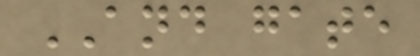AND gate
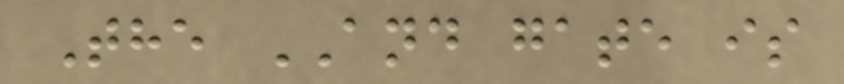The AND gate is
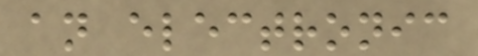an electronic
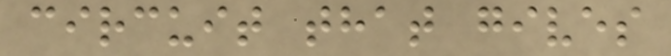circuit that gives
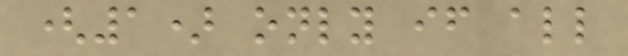(1) only if all
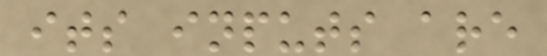its inputs are
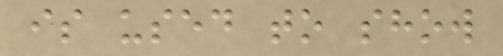is used to show
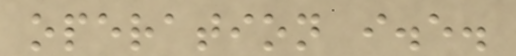operation i.e.
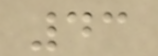43
